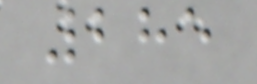285
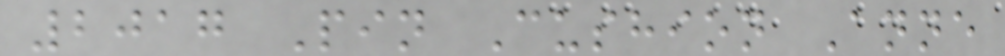2017 Pin Cushion Anne
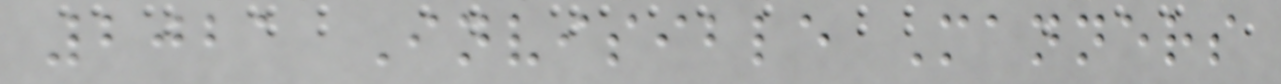2021 Invisible Manners
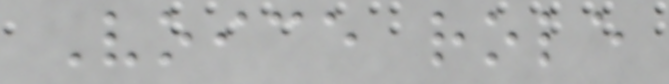Voice role
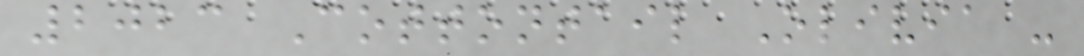2023 Cottontail Olivia -
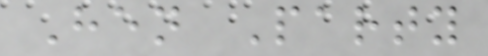Hen Party
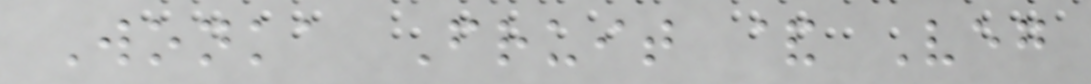Wonka Fruit & Veg
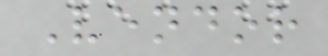Vendor
